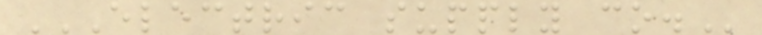ELECTRIC SUPPLY CO.
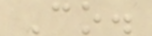Co.
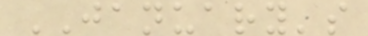JANUARY's
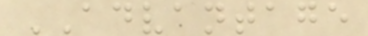ADVANTAGE
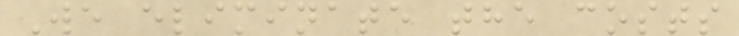We eliminate the costs
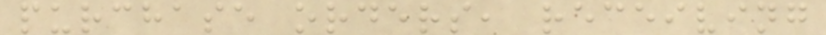purchase orders, receiving
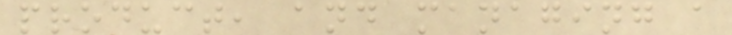product, and managing a
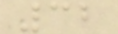32
